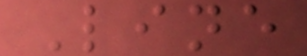Line
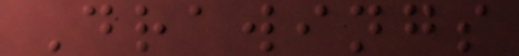Drawings
